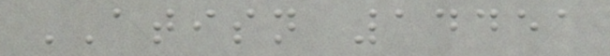ATISN 14451
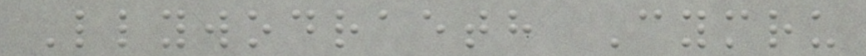Llywodraeth Cymru
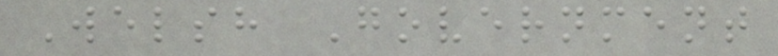Welsh Government
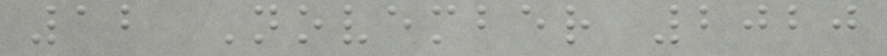12 November 2020
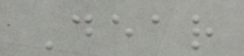Dear
